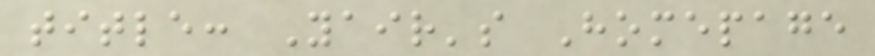title: Yair's Homepage
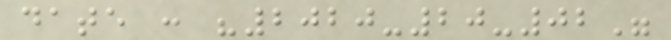date : "2020-20-02"
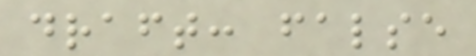draft: false
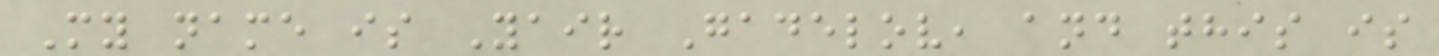My name is Yair Gadelov, and this is
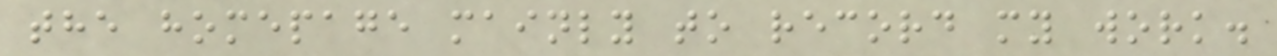the homepage mainly to record my work.
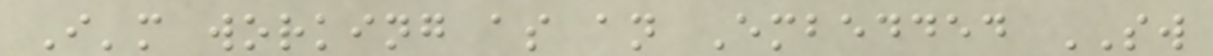I'm working as an Embedded SW
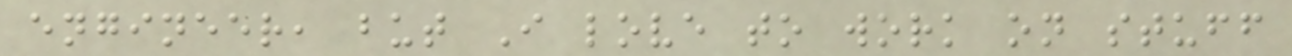engineer, but I love to work on stuff
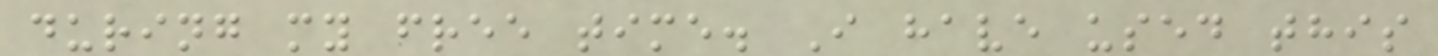during my free time. I have used this
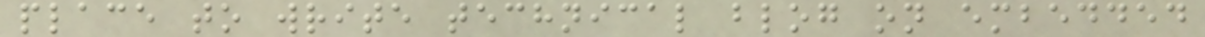place to write technical blog on embedded
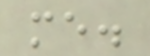me.
